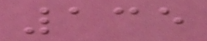135
